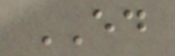ED
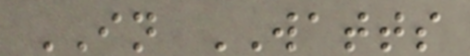IN WATTS
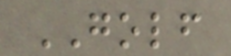GOLF
